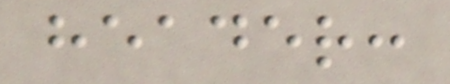header:
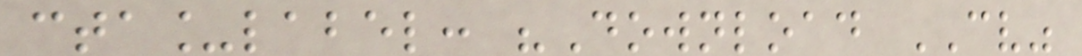cta_label: "Download CV"
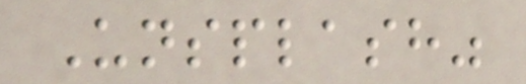Unsplash"
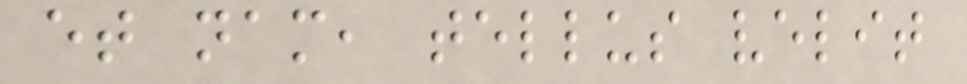et nam, tellus velit
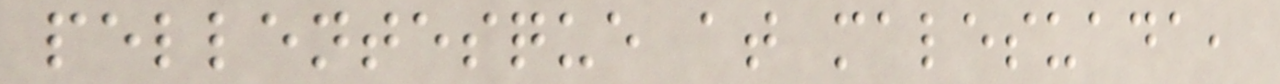pellentesque at malesuada,
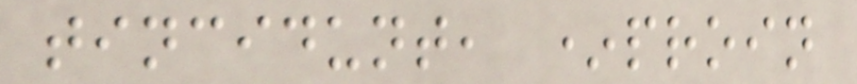tincidunt, *proin
